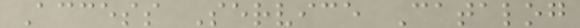Access Service Catalog
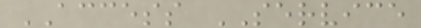ACCESS SERVICE
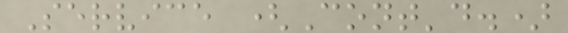Service (Cont'd.)
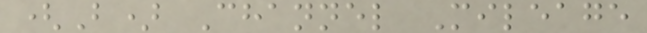(B) Channel Mileage
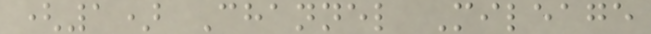(1) Channel Mileage
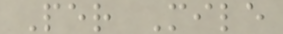Per Mile
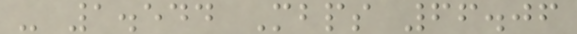- 1.544 Mbps 66.06
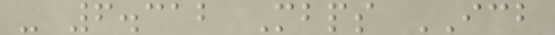- 6.312 Mbps ICB
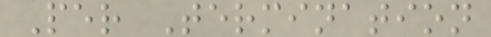Per Termination
